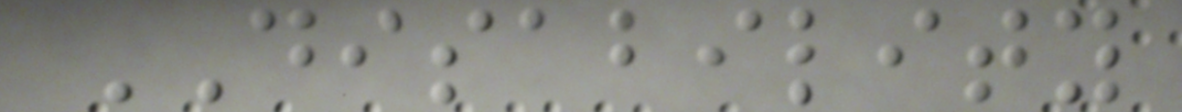DISABILITY
